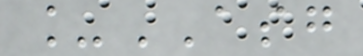_ASG
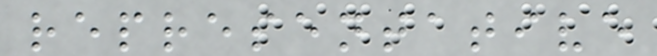representative
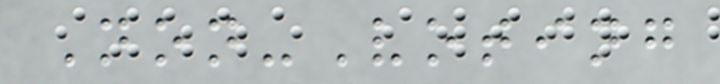Non-Voting
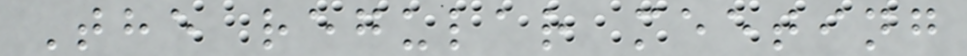The regular meeting
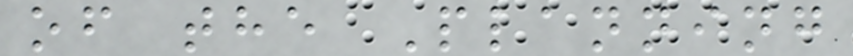of the Planning
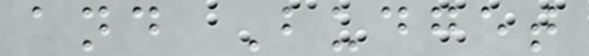and Budget
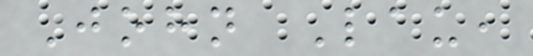John Lau,
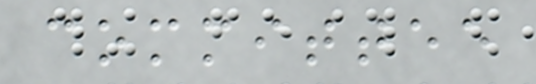committee
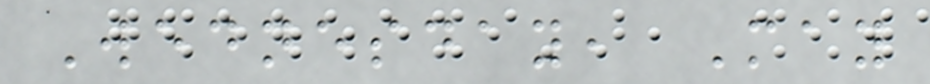Wednesday, May
